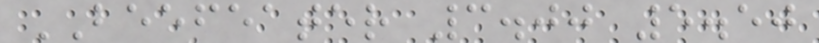BEEFEATER 3.00 5.50
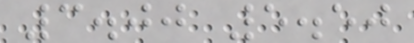3.00 5.50
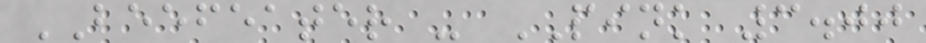BEEFEATER - PINK 3.00
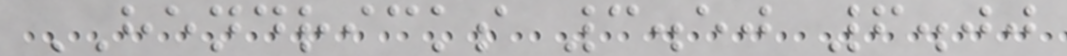HENDRICKS 3.50 6.00
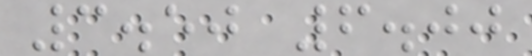3.50 6.00
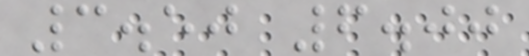3.50 6.00
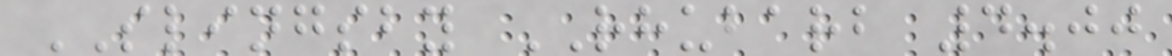SLINGSBY RHUBARB 4.00
